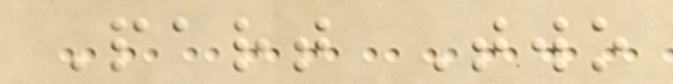Part Two
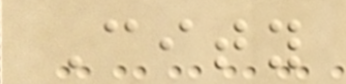City
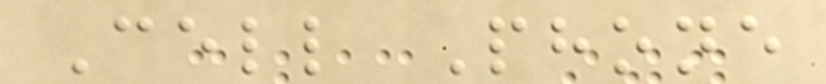Cell Phone
